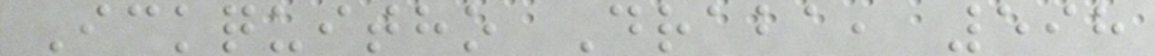Ickquitho Draba, 598
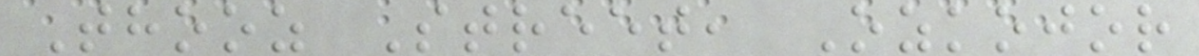Thooz Street, Ozkojor
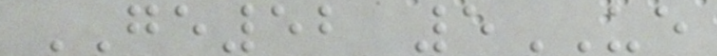GE52 5UE
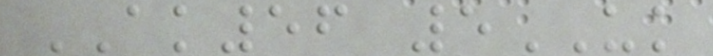AK56 5UK
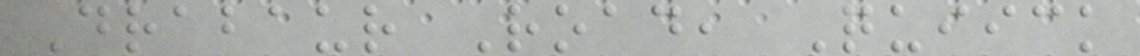Drabaur Road, Quiick
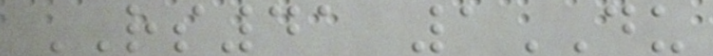RS41 1DU
